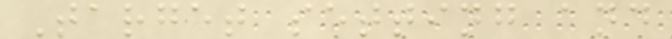Target setting and
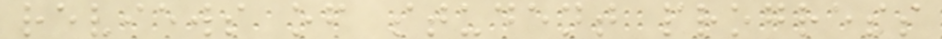reviews of student progress
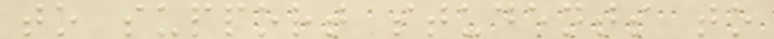to support students to
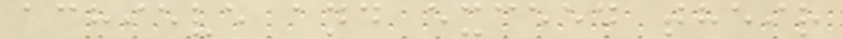achieve and exceed their
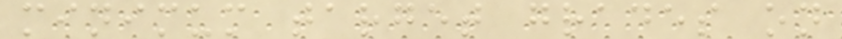minimum target grades on
